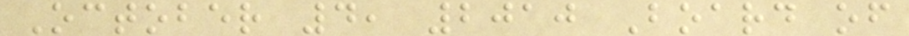October 4, 2010 Board of
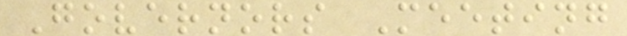Governors Meeting
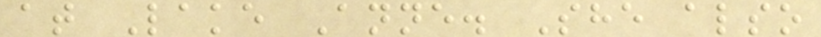at Lake Anne. She also
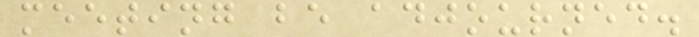meeting be adjourned.
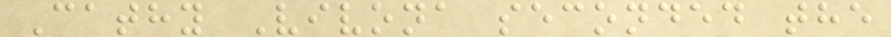Cathy Vivona seconded the
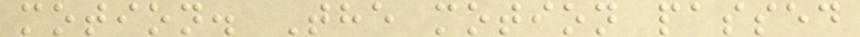motion. The motion passed
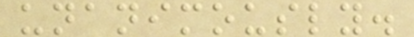unanimously.
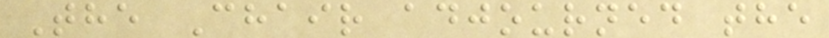The Chair adjourned the
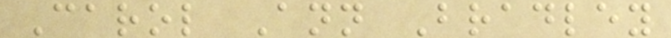Carol Ann Bradley
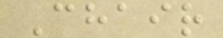Chair
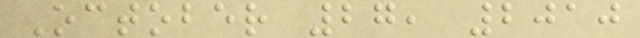October 27, 2010
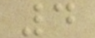4
